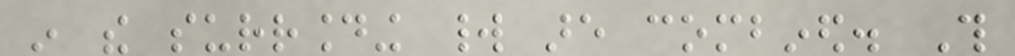in the surrounding world are combined. This
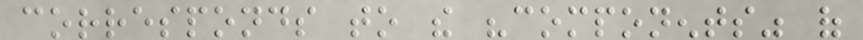corresponds to the "components" of
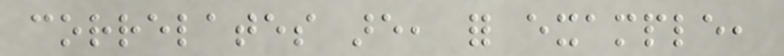correlates are, for example,
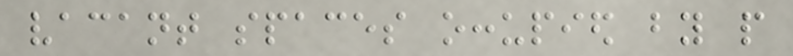vacant spaces occupied by people
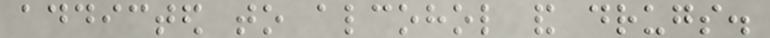addicted to alcohol and drugs.
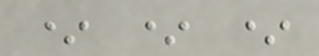* * *
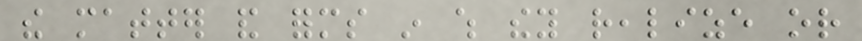the matter and forms in which they realize or
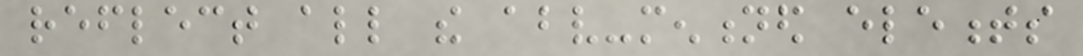reflect all the above-mentioned elements
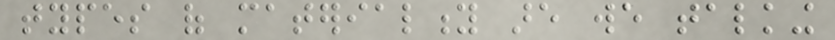types of materiality are we talking
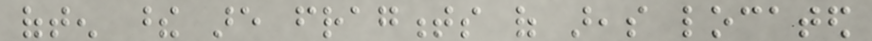often these are fragments of areas located
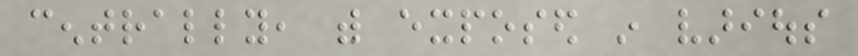centrally, with exposed in various
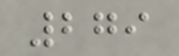279
